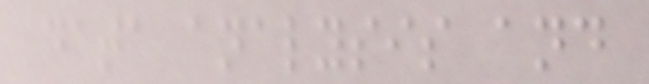data analysis and
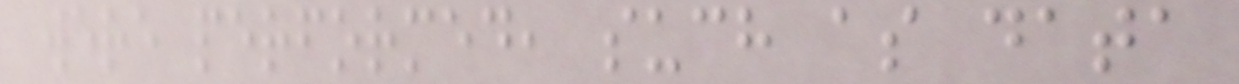were performed, such as data
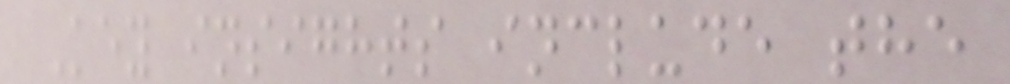Key insights include the
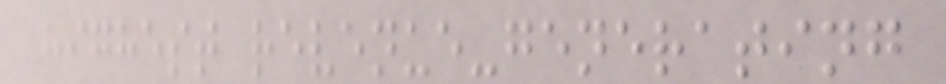highest revenue-generating
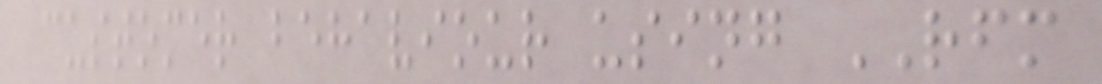customer behaviour using RFM
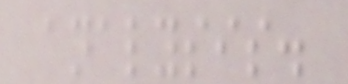analysis.
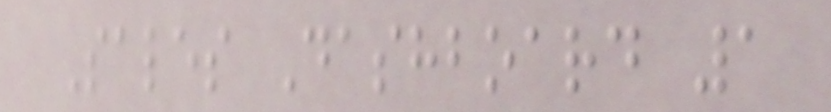Sales Dashboard 1
